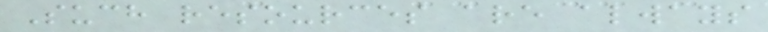Such resources are always
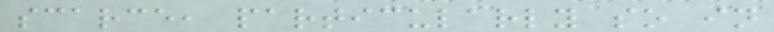scarce, particularly so in
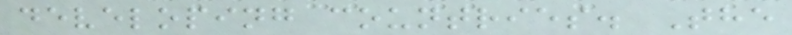developing countries. The
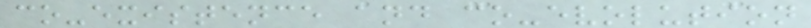co-existence and co-evolution
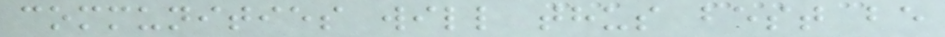communities will thus best be
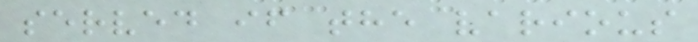served if the various
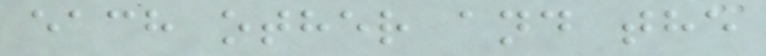each other and the
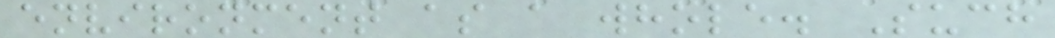environment as a whole. Such
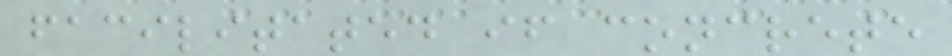facilitated if concrete
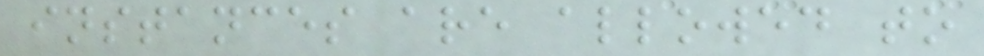instances are allowed to
